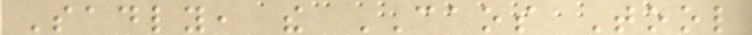Sadly, the CAOS Tool
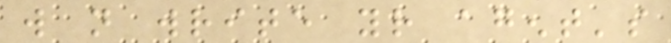will not write your agent's
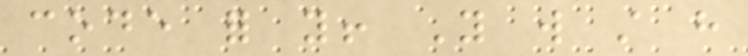code for you! You will still have
